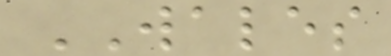WALES
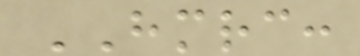HMRC:
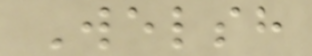Welsh
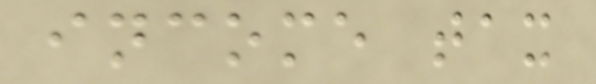income tax
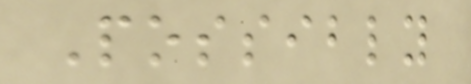Possibly
